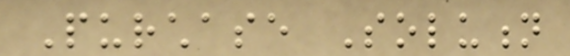Purchase Solution
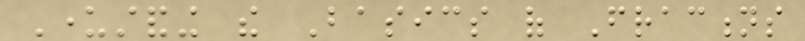Understanding the Basics of Fractions
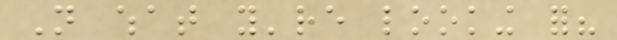Not what you're looking for?
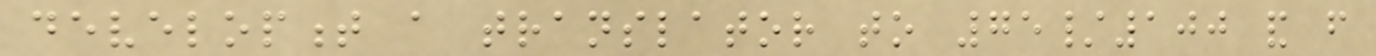development a translator to 75/100 and from
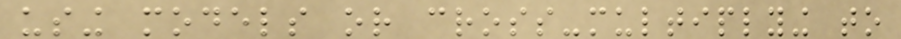using models or cross-multiplying to
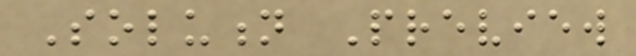Solution Preview
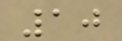10
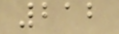212
